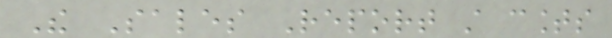The Sales Report still counts
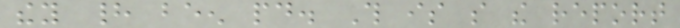they had been paid. This is so the report
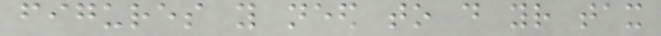figures you need to do your tax
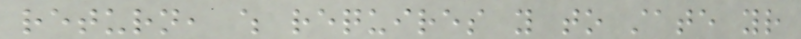return, which requires you to state your
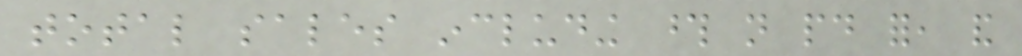total sales including those not paid for, and
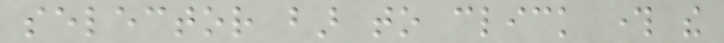selector bar to click through the
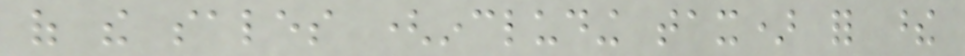of the sales (including tax) for these
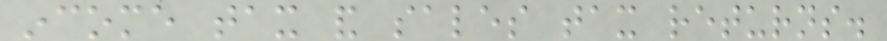income tax and sales tax returns.
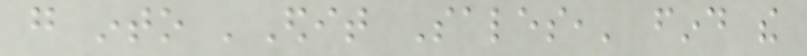go into 'Edit Sales,' find the
